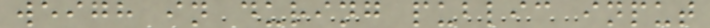weigh in during public input
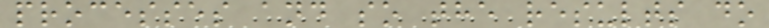processes and so the results do
